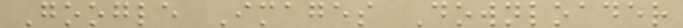Google Images Downloader
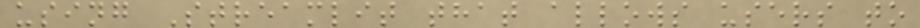using Streamlit that allows users to
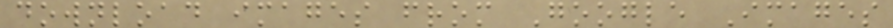download images from Google Images
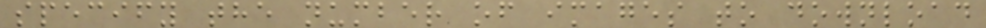specify the number of images to download
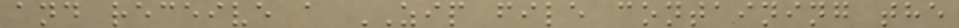and receive a ZIP file containing the
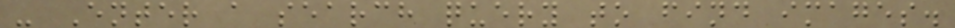- Enter a search query to find images.
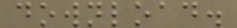download.
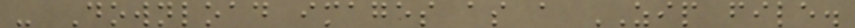- Download images as a ZIP file.
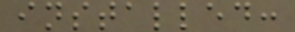installed:
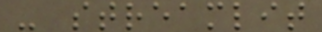- streamlit
